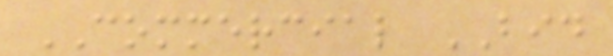COMMERCIAL BID
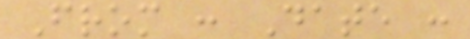From : Date :
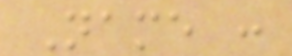Name :
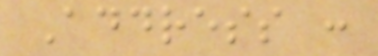Address :
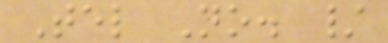Tel No. /
